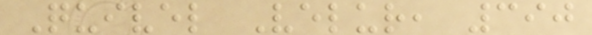Quivel Velur, 390
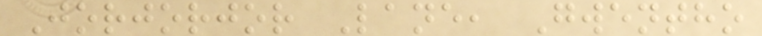Jorjorjor Lane, Gwentho
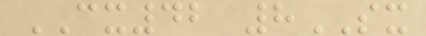CX42 8SX
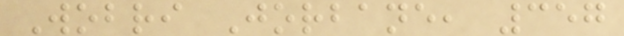Wobri Jorbane, 357
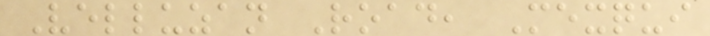Velluzan Road, Mexqui
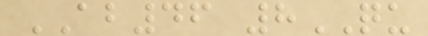AB46 8QU
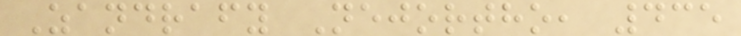Zandrafy Nejortho, 435
